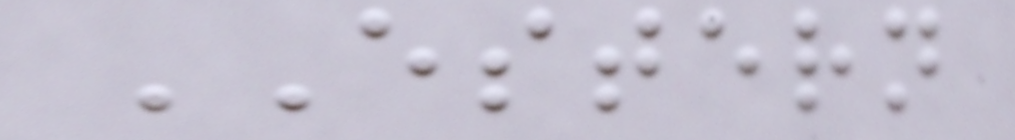ESTERN
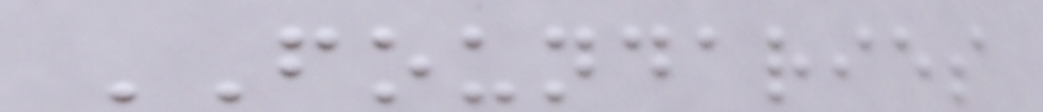FOUNDARIES
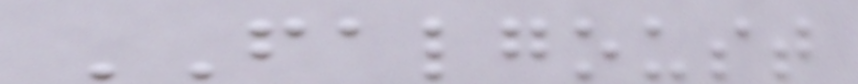FALGOUST
